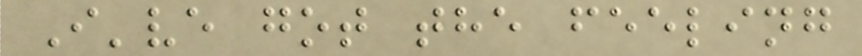I've got the feeling
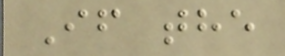If the
